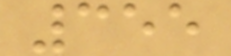355
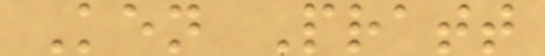Ken Pratt
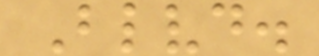Blvd.
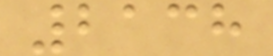2138
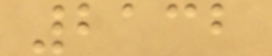2132
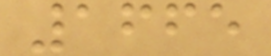1665
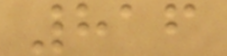816
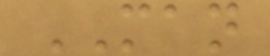MAN
